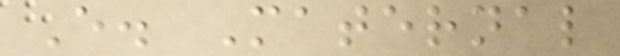E. Maternal
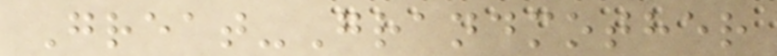Great-Grandmother
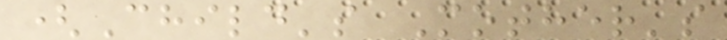(Child's Mother's
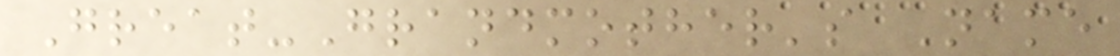Great-Grandmother's Name
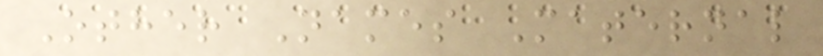Other Names Maternal
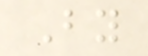By
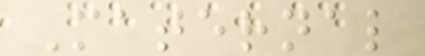Maternal
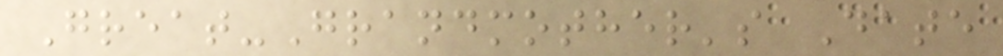Great-Grandmother's Date
